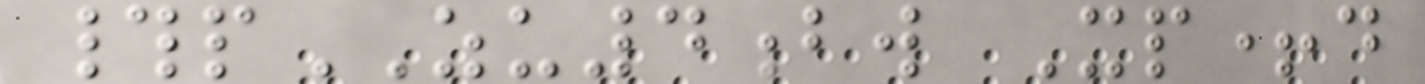#pZU4bw Xp+d
